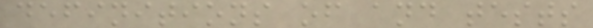definitions of and tests
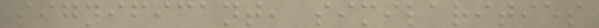significant, similarities
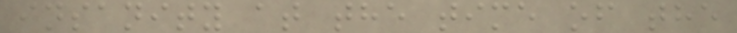insanity at the time of the
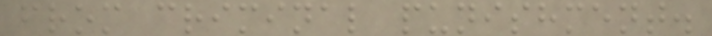from criminal punishment.
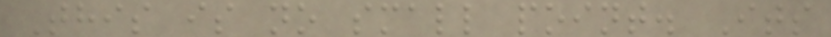This is no small point. Its
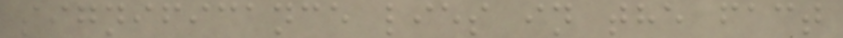significance lies in the fact
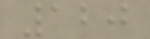120
